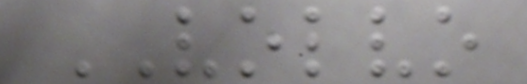VOLVO
